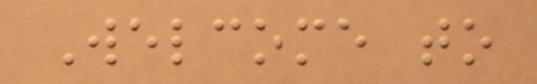Welcome to
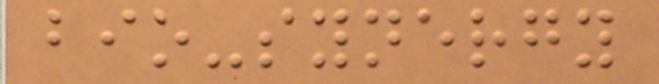bio-synergy
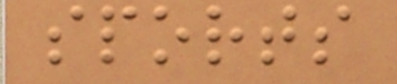sports
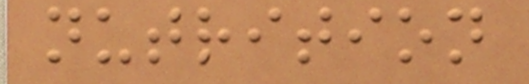nutrition
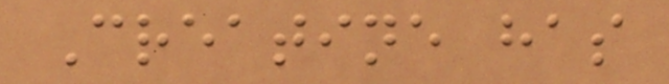Creatine has
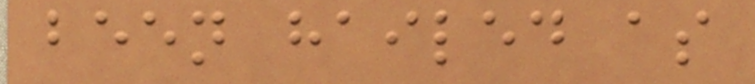been hailed as
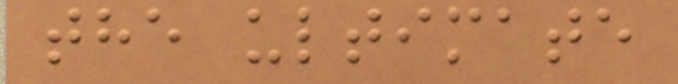the ultimate
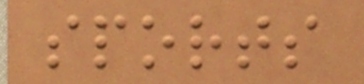sports
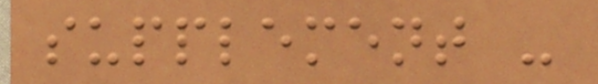supplement -
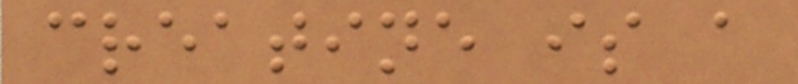creatine is a
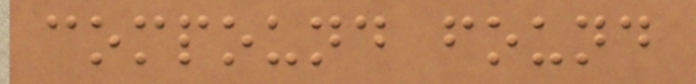compound found
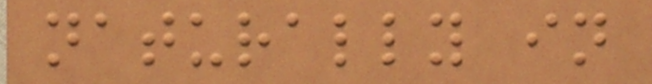naturally in
